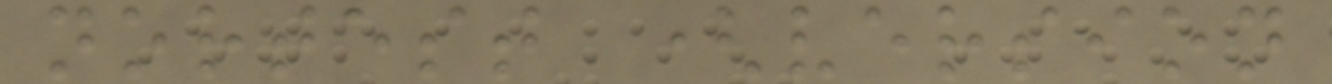nortest (version
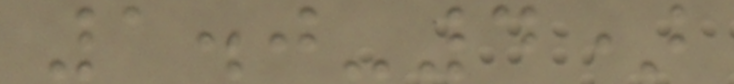1.0-4)
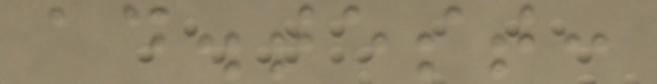ad.test:
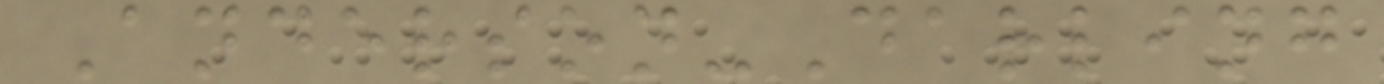Anderson-Darling
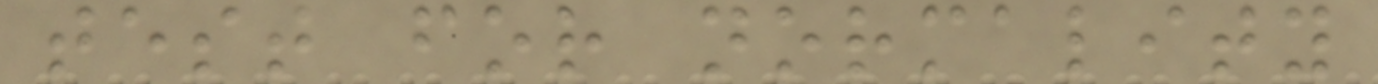test for normality
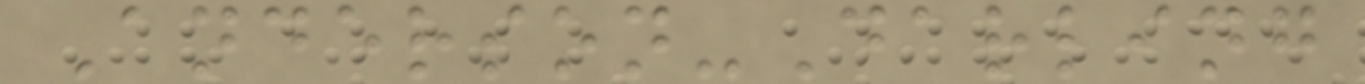Anderson-Darling
